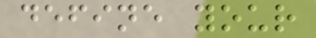define your
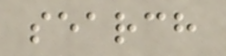search
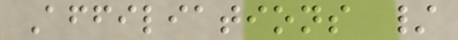Affiliations /
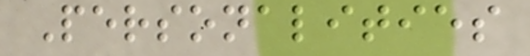Personalities
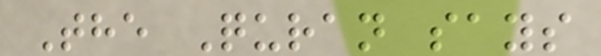The Quran says
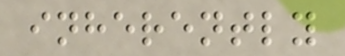inherently
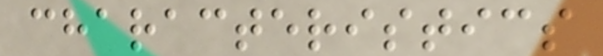characteristics
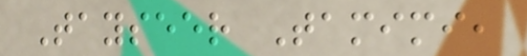Tayseer Tamimi,
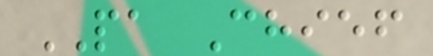PA Chief
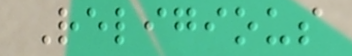Religious
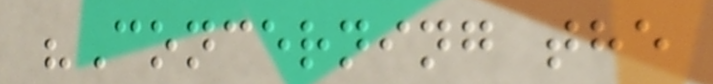"Concerning the
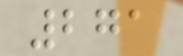271
